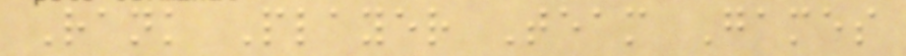Rank Player Team Games
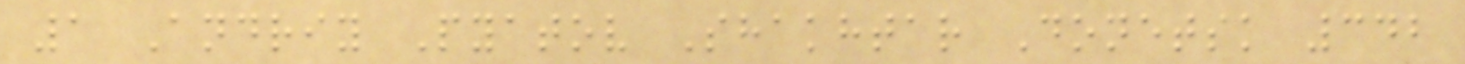1 Andriy Pyatov Shakhtar Donetsk 342
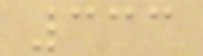333
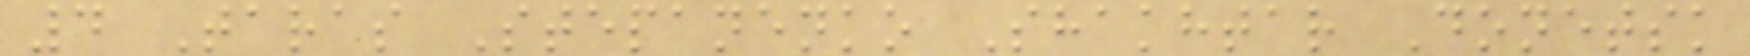4 Taras Stepanenko Shakhtar Donetsk
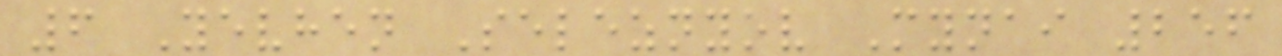6 Yevhen Seleznyov Mynai 256
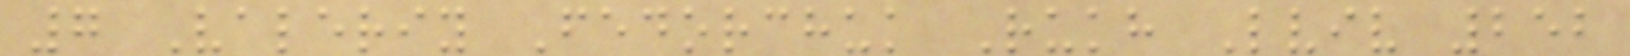7 Valeriy Fedorchuk Rukh Lviv 252
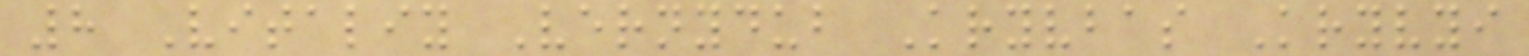8 Vitaliy Vernydub Kryvbas Kryvyi
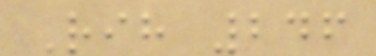Rih 246
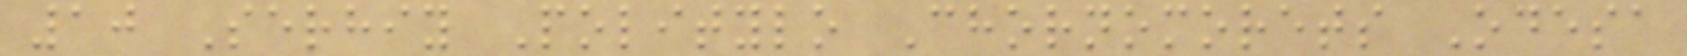10 Serhiy Politylo Chornomorets Odesa
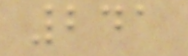241
